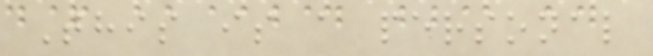This is a personal
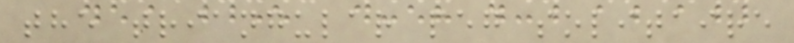the triangular peg solitaire
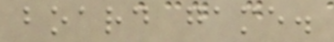board game.
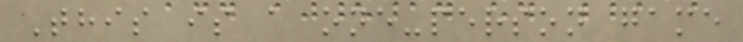This is a one-person game
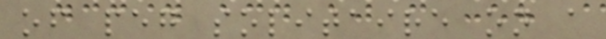of peg solitaire on a
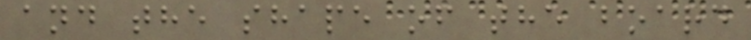and the shape of the board
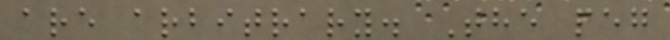are arbitrary. The peg
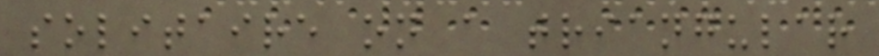solitaire on a triangular
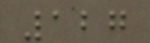127
